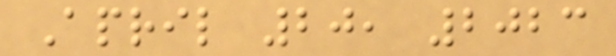April 20, 2023
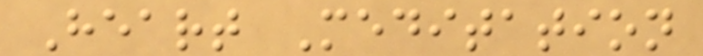Heart Meditation
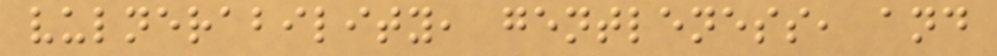vulnerability, gentleness, and
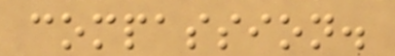compassion.
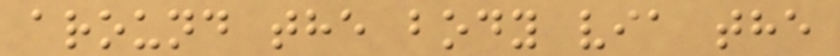around the body via the
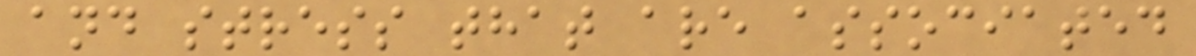and stress that are associated
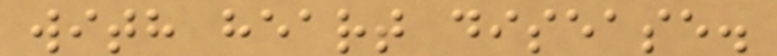with heart disease.
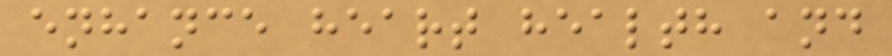enhance heart health and
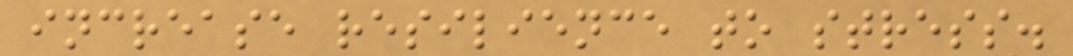increase resilience to stress.
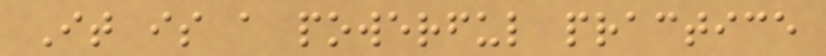It is a powerful practice
